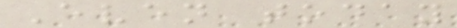Even today
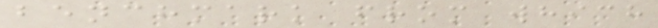benchmark from which
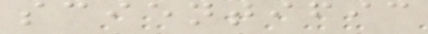scientific
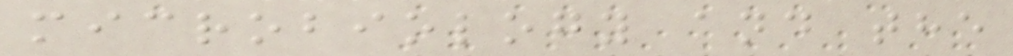microbiology and the
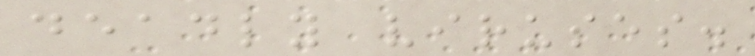deadly viruses.
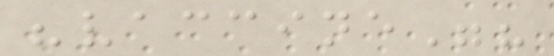"vaccine"?
